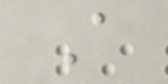A
